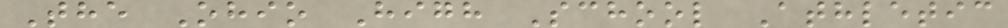The Ohio High School Athletic
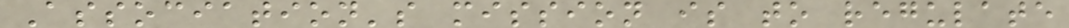Association's mission is to regulate
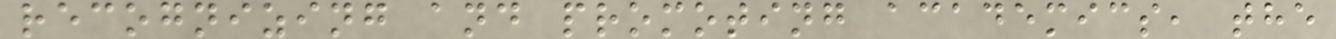recognizing and promoting academics, the
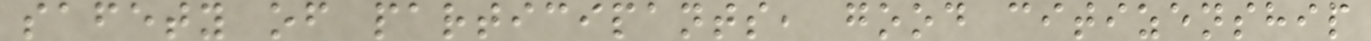safety of participants, good citizenship
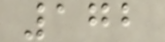172
